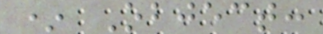* Object:
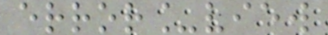error_view
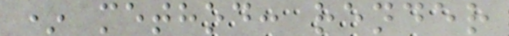* method: render
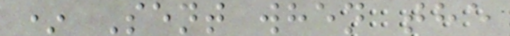* Sent when the
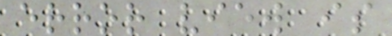error view is
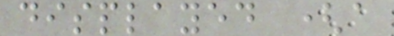displayed (a
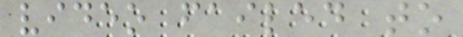video failed to
